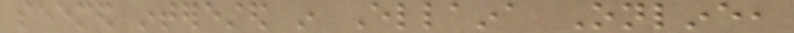seemed interested in Ellaina Online,
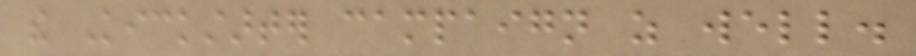the Kickstarter campaign as well.
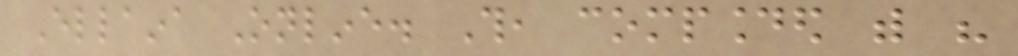Ellaina Online. This, compounded with his
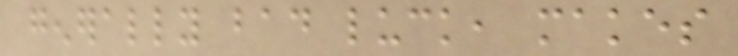generally bad luck, makes
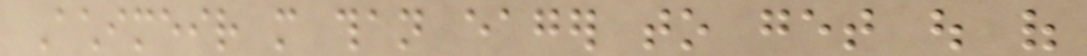Achimeir more than eager to get out of
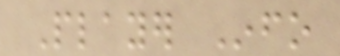Player Info
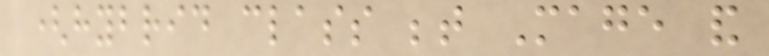(hybrid class between Mage and
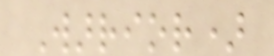Warrior)
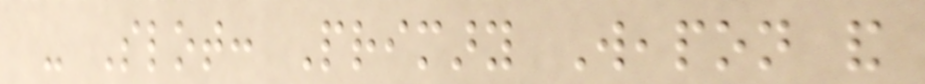- Slot: Primary Weapon and
